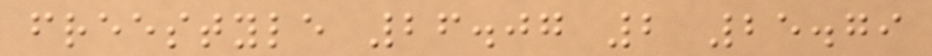freestyle 26.07 2 25.79
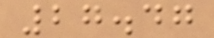27.47
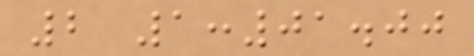2 1:01.00
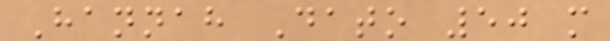Hannah Dato 50 m
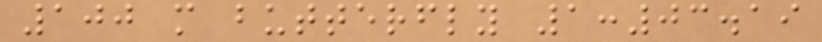100 m butterfly 1:03.19
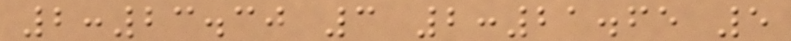2:23.30 3 2:21.65 5
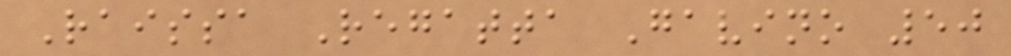Raissa Regatta Gavino 50
